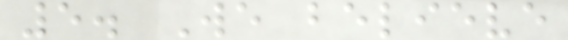5. We believe
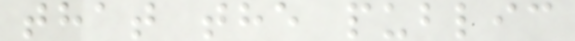that the public
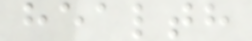health
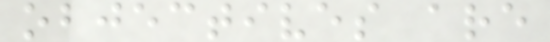objectives are
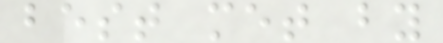best met by
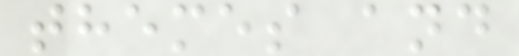themes and
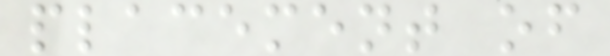placement of
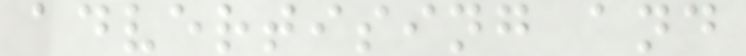advertising and
